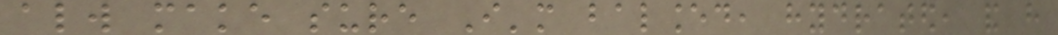always make sure I'm balanced, hydrated, and have
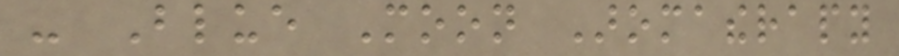- Blue Moon Aromatherapy
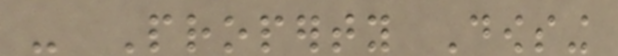- Property Dowsing
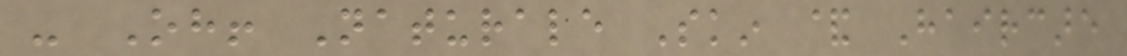- Oh! Naturale Skin & Haircare
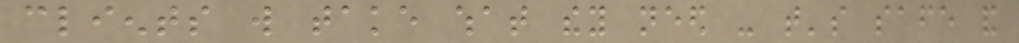clients will take what they need - that's safe and
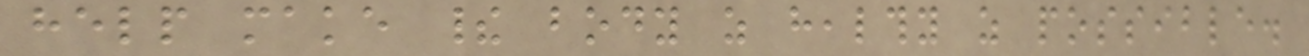help make their body as healthy as possible.
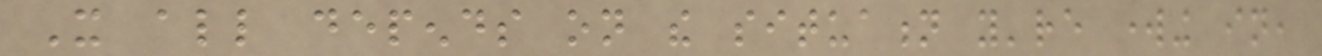It all depends on the situation you're working in,
